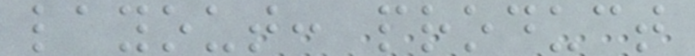layout: product
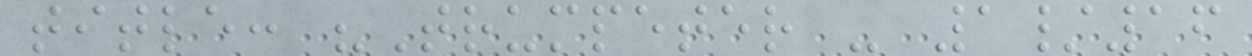title: "Trumpeter - 1/16
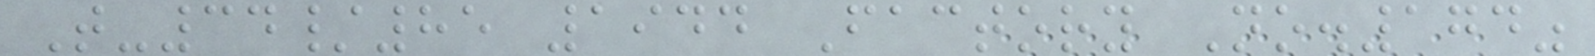T-34/85 1944 Factory No.174"
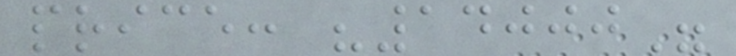price: "14000"
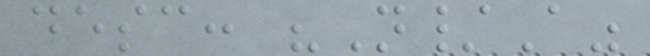desc: "N/A"
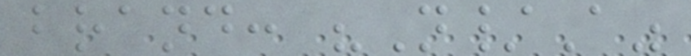brand: "N/A"
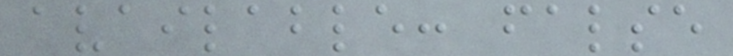available: false
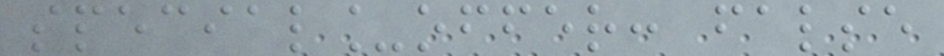special_offer: false
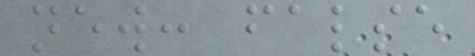new: false
